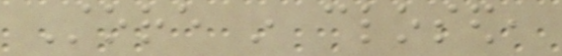Store in closed,
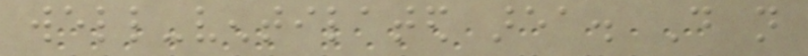well-ventilated area. Do not
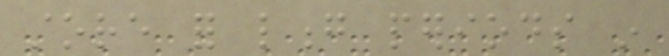store for long periods in
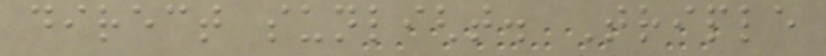direct sunlight. Triple
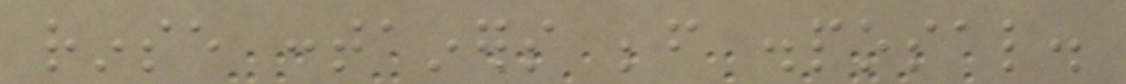rinse containers before disposal.
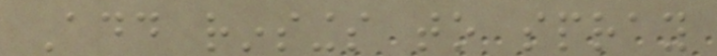Add rinsings to spray
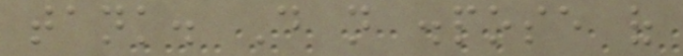tank. Do not dispose of
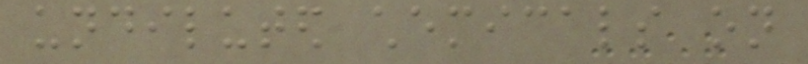undiluted chemicals on
